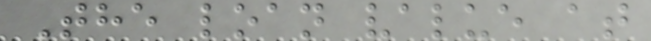The loan value at
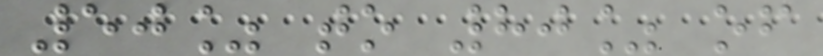50% to 80% of
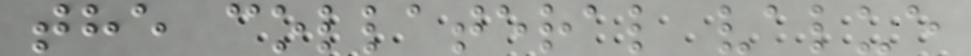the collateral value
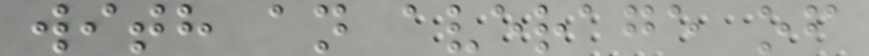with an average of
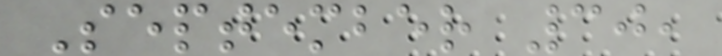September 30,
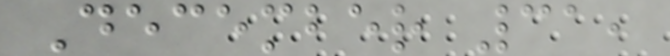December 31,
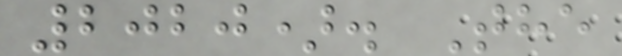2020). The
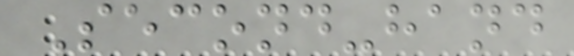Second-hand
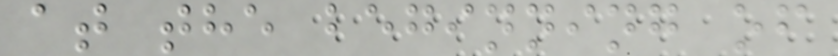at the beginning of
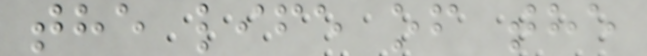the life of the
